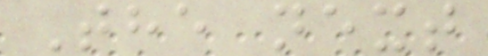The next
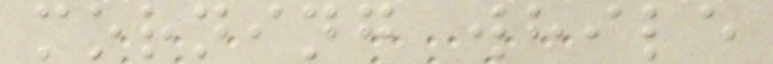morning while
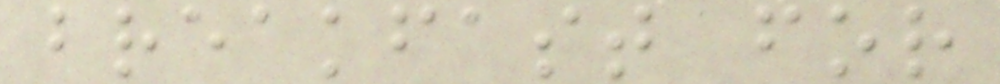breakfast for
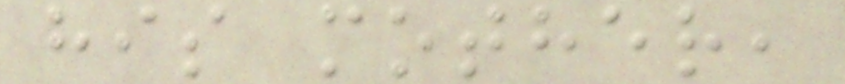his mother,
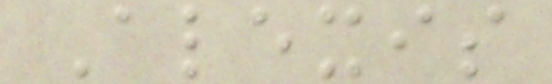Alexis
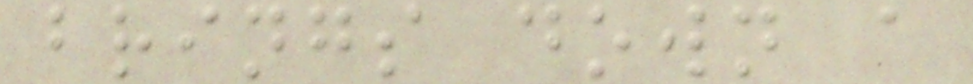brings down a
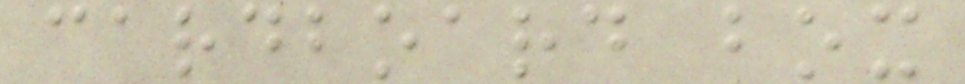cardboard box
